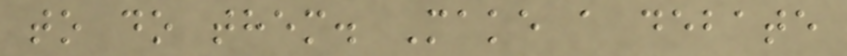to do them. Make a debate
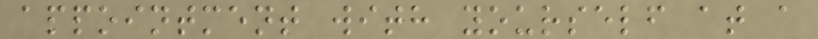appointment with yourself at a
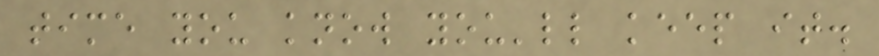time you know you'll keep it.
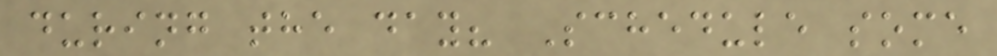during the day? Schedule some
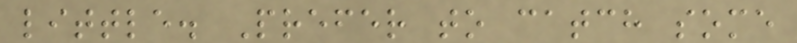little. Prefer to catch some
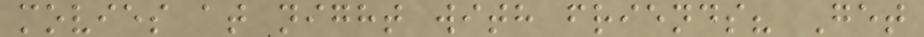movies at night with friends? Get
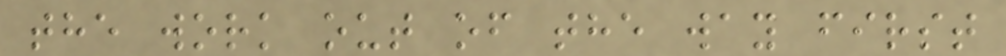the work out of the way first
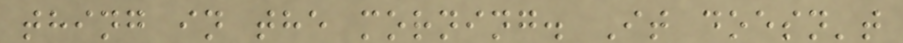thing in the morning. It doesn't
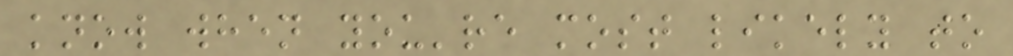know when you're most likely to
